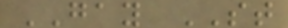GAY ST
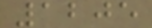1205
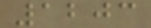1203
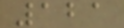121
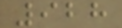928
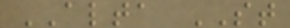ALTA ST
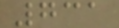731
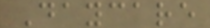Daycare
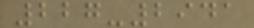227-2941
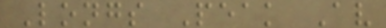Longs Peak Av
